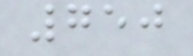750
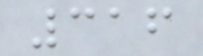316
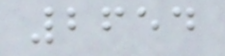2654
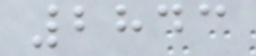2843
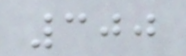300
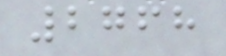2768
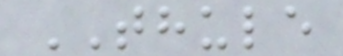THULE
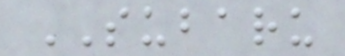SUBARU
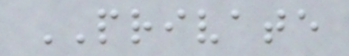PRIVATE
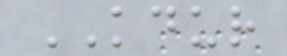KDUR
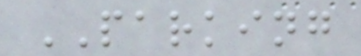PARKING
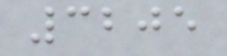3205
